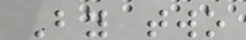By two
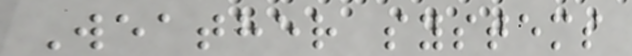Weather systems
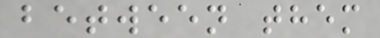between them
